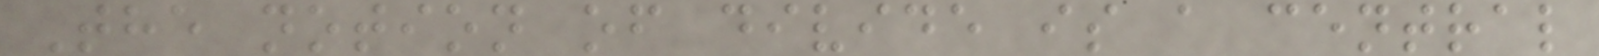The notion of divide is a central
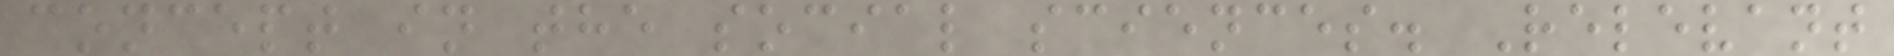concept in the social sciences. Relevant
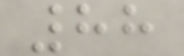88
